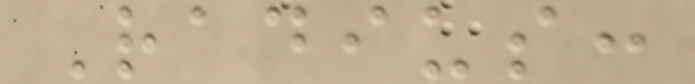Radius:
